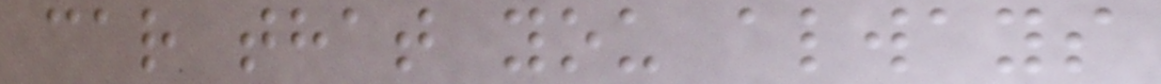car that you always
